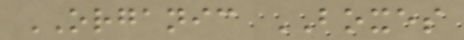ORGANIC BOXES
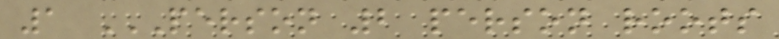1 PERSON 2 PERSON ROOTS
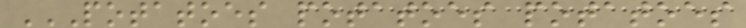POTATOES POTATOES POTATOES
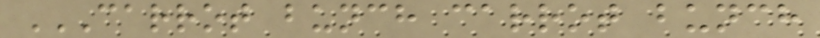CARROT BUNCH CARROT BUNCH
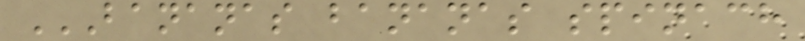BANANAS BANANAS SPINACH
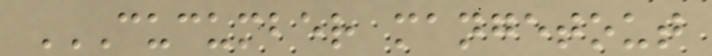CUCUMBER MANGETOUT
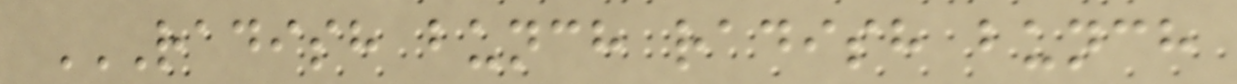RADISH BUNCH RADISH BUNCH
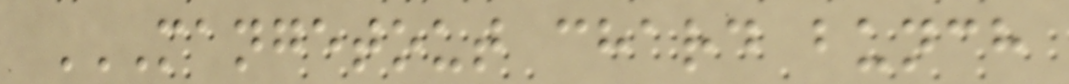MANGETOUT CHARD BUNCH
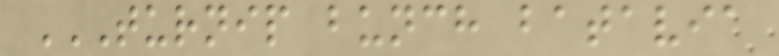TURNIP BUNCH BATAVIA
